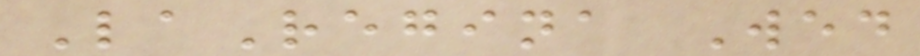LaRegina Wed
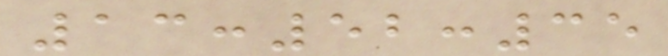13:52:35
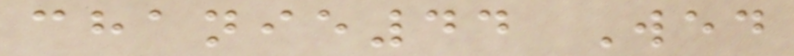chanie44 Wed
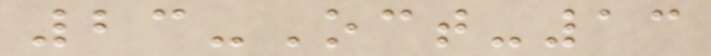23-Oct-13
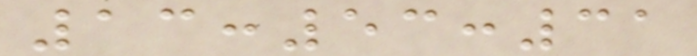13:53:31
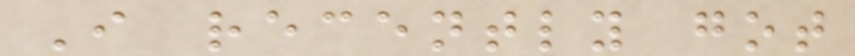I recently got
